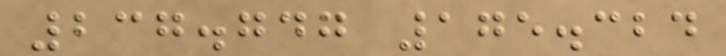237.747 175.324
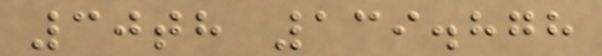30th 139.878
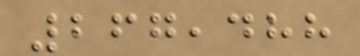267,488
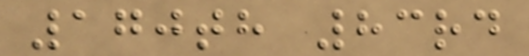170th 83rd
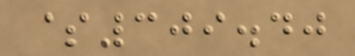$309.40
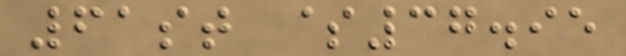61st $37.95
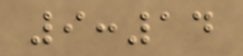9:14
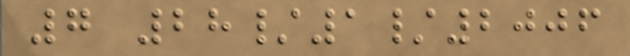7 28/1/2006
